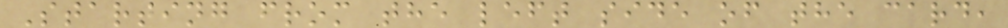Starting from the left side of the card,
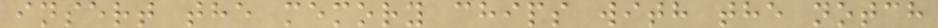insert the memory chips with the notch
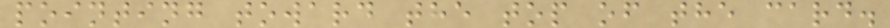pointing toward the top of the card.
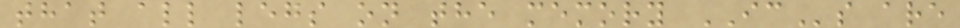that all legs on the memory ICs are
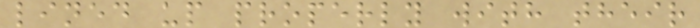lined up properly with their
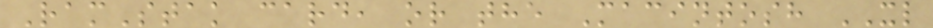RamStak card, or the Macintosh XL
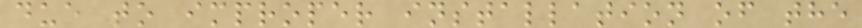due to improper installation of the
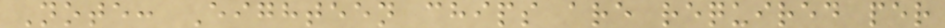Note: Eighteen chips are required per
